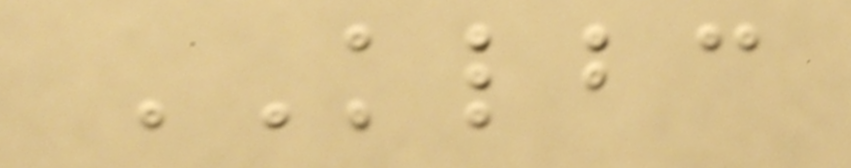KLBC
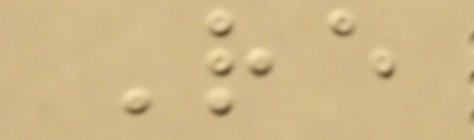Re
